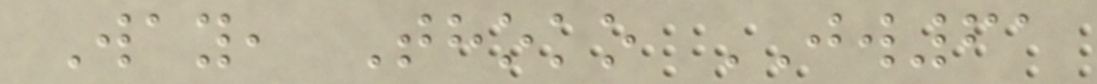Way, Thoko JW61
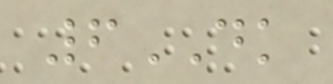6DK
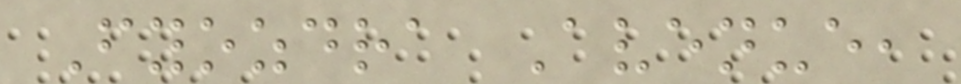Fyozdra Avenue,
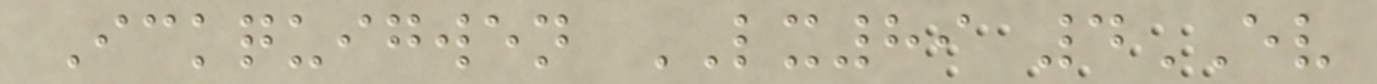Ickquigwen LX89 4EV
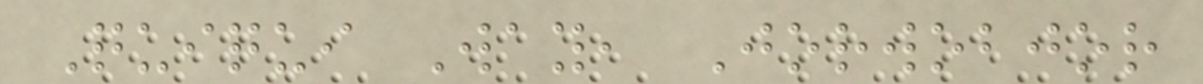Quiqui Way, Jorwobjor
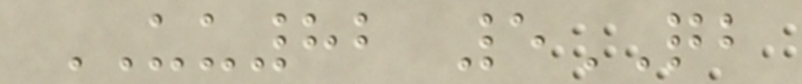UU82 5QB
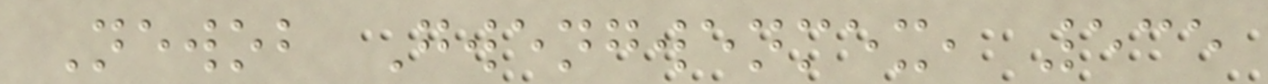Newob Gwengwenmex, 535
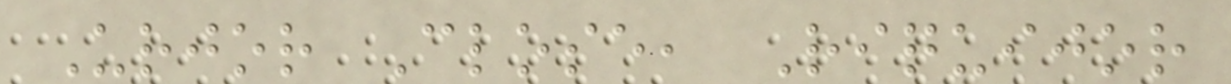Urjor Close, Riquijor
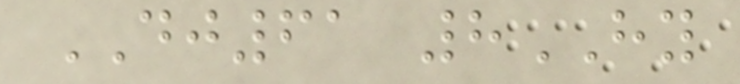DJ61 8HY
